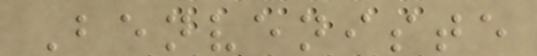Benveniste
